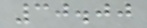30.00
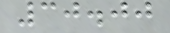30.00
